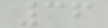36
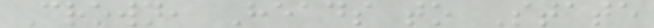Crown, Heads to State
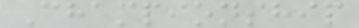Championship
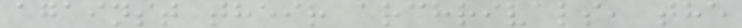against their archrivals, the
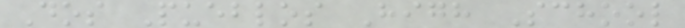Dos Pueblos High School
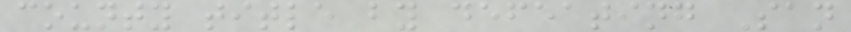county title by defeating San
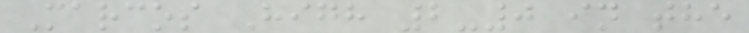Marcos High 2-0 in the
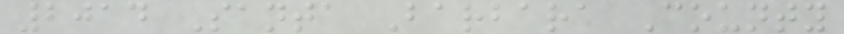2014 Santa Barbara County
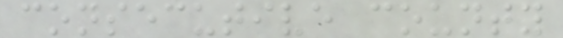consecutive county
